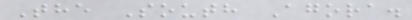The South Agora.
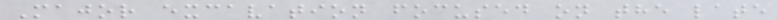Major excavation focused on the late
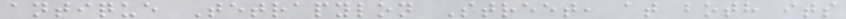antique Tetrapylon Street, at both its
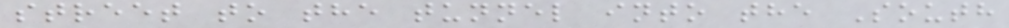street to the tunnel into the South
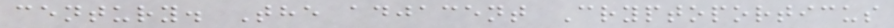century. The adjacent Cryptoporticus
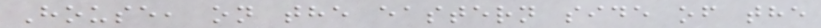House, on the eastern side of the
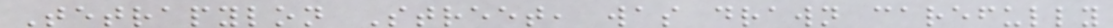Tetrapylon Street, was drawn carefully
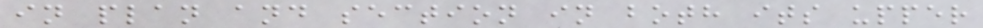in plan and section in both its upper
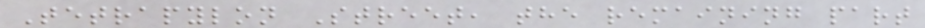Tetrapylon Street, the remaining part
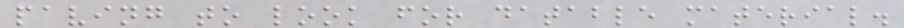paving to look for datable material.
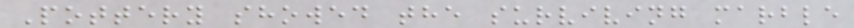Pottery showed the surviving marble
